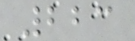223
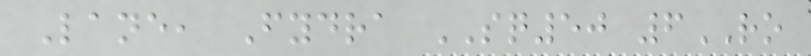Lane, Fydra SQ50 6RO
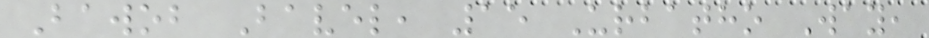Bawob Bavel, 15 Urbatho Way,
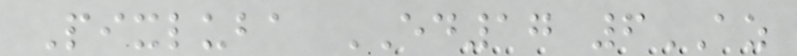Pixluba ED17 6AZ
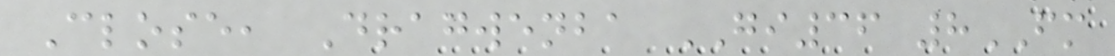Close, Dragwenba GI36 8FM
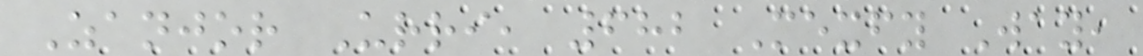Zanjor Urri, 682 Mexfy Way,
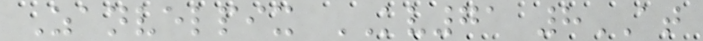Zanvelpix KV71 8AT
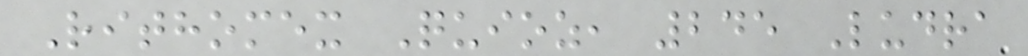Rithomex Quioz, 245 Ludra
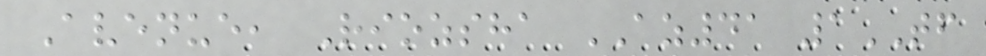Avenue, Riozsha AZ41 1TF
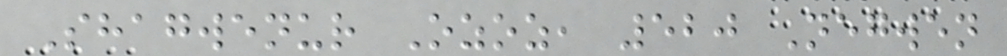Shagwenur Ozoz, 520 Negwen
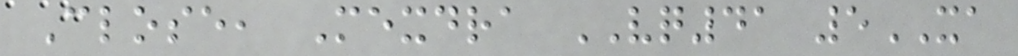Close, Mexdra VQ41 5XA
